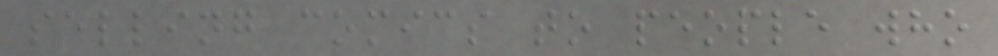selling comics to people who
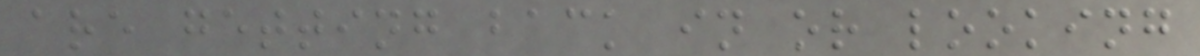are getting back in or looking
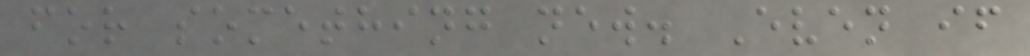for something new. Even if
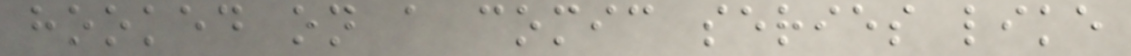hooked on a comic series like
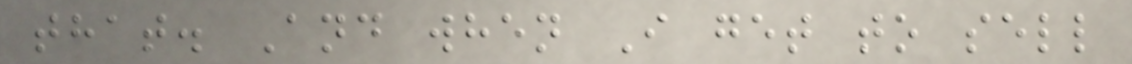that. And when I get to sell
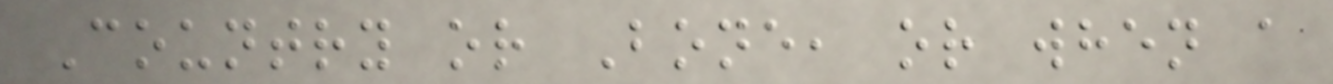Country or Bone, or when a
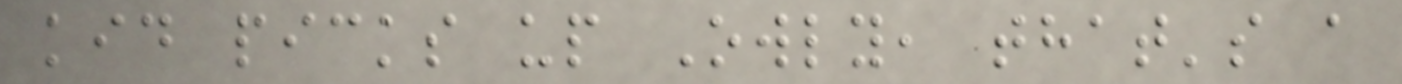kid picks up Owly, that's a
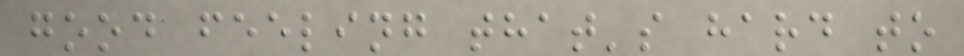good feeling that's hard to
